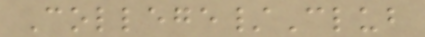College/Club
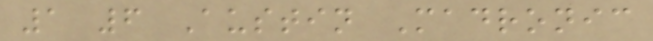1 6 Austin Madronic
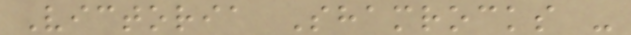Victoria Shamrocks -
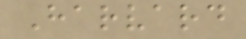Harvard
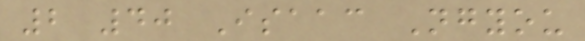2 40 Isaac Ngyou
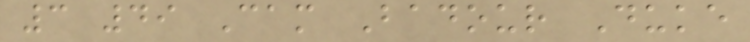3 49 Cam Badour Duke
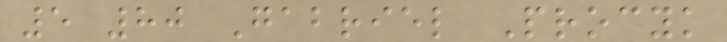5 80 Gabriel Procyk
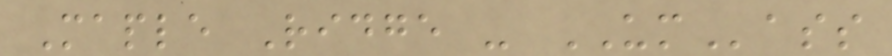Maple Ridge - UMass
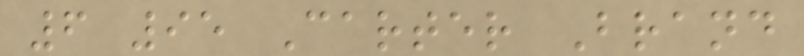6 95 Carter Brand
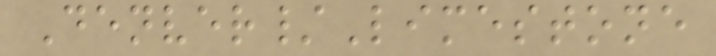Denver/Limestone
